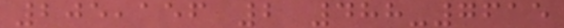205,156 2 488-7615
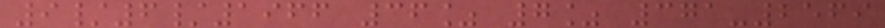9/6/1966 36% 7% 371-2569
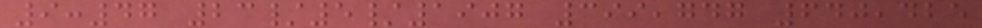9:47 23/5/1907 399,747 640,425
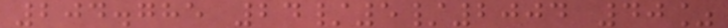204.785 24/5/2004 40%
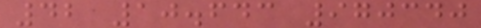42 10.643 970340
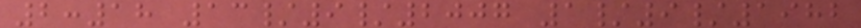2:18 13/9/2007 1/9/1982
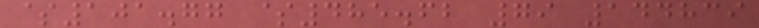$101.77 $485.62 79 144839
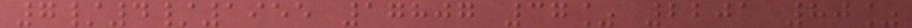7/4/1955 17807 37% 2201 80%
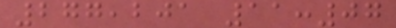277,201 11:07
